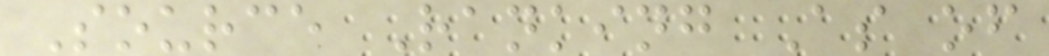Source Ranking As of
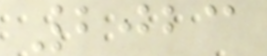2023
